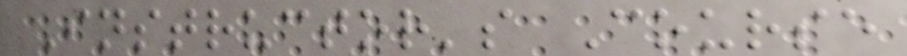Instructor's Course
